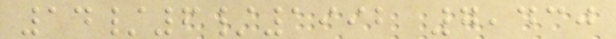14/6/1992 7,430
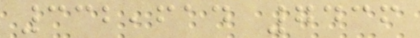332,614 7436
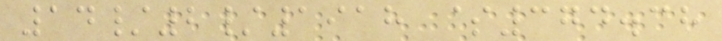14/2/1918 $374.38
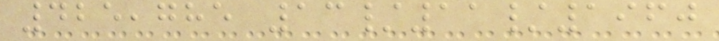425,785 13/11/1960
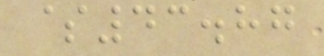$43.87
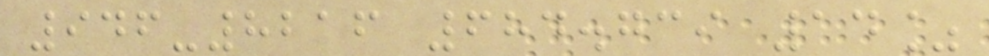946-8216 684.739 14%
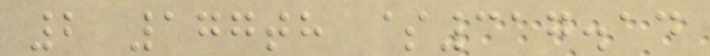2 177th $317.14
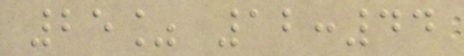25% 12:44
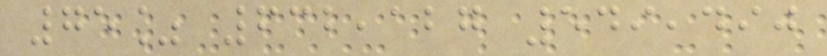75% 632,127 549,490
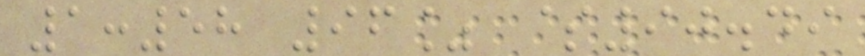1:58 96% $90.49
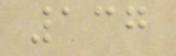137
